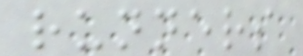runners
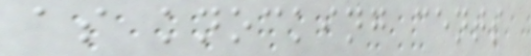as knocking cents
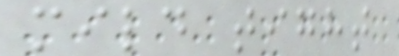mild tight
